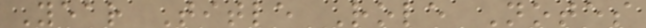Year Title Role Notes
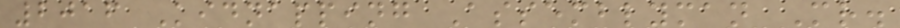2016 Kidnapping Assemblyman Mr.
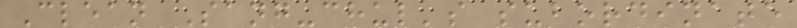Clean Sang-chul's subordinate
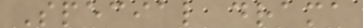Special drama
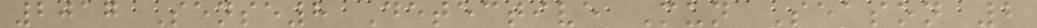2017 Sense8 Detective Mun Season 2
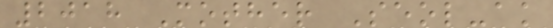2018 Mother Seol-ak
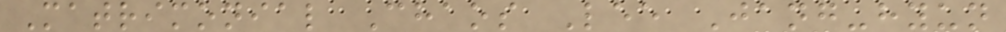Matrimonial Chaos Lee Jang-hyun
